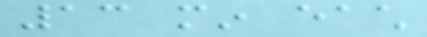13 min each
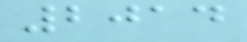2014
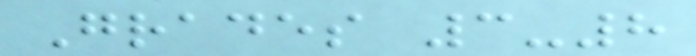Grades 3-8
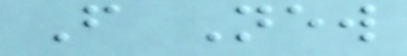From New
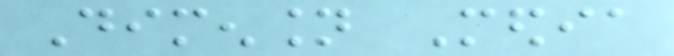Dimension Media
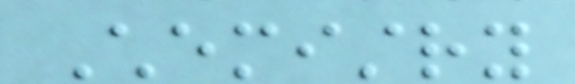Chemistry
